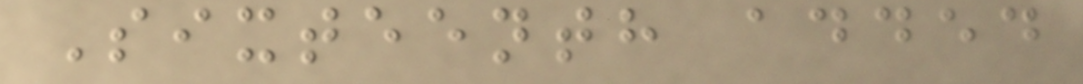Sixteenth added
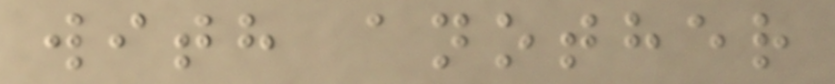with another
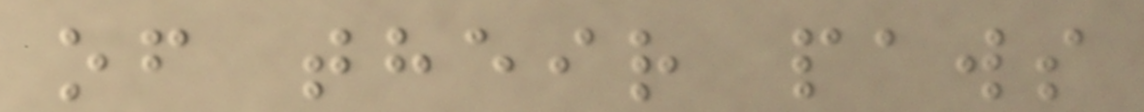of their paws
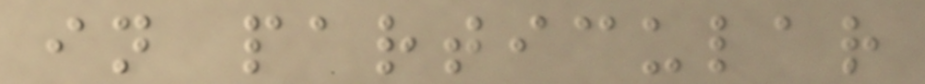in particular
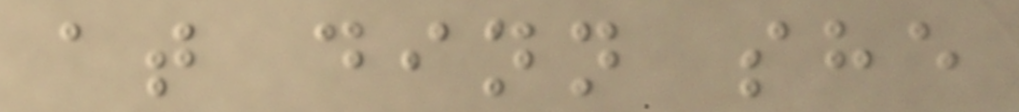at dinn she
